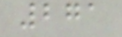271
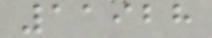11928
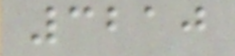3210
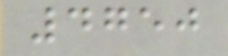4750
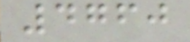4760
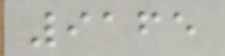9165
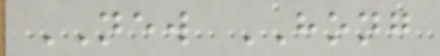NEW HONG
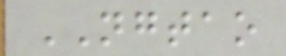NGTAO
